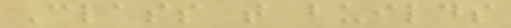Class that builds
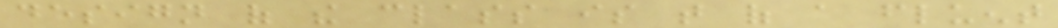design of the class is that of a fluent
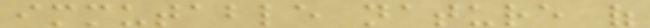immutable nature of
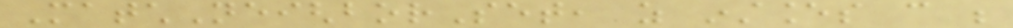MatchNeighborSet, as instances can be
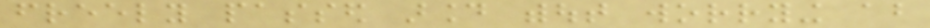freely passed around without worrying about
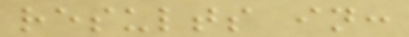results in:
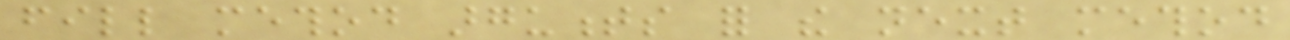fill method arguments for the next method
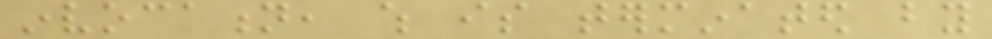invocation, which is terminated by
